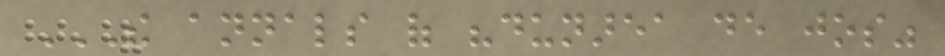THE ANNALS OF "DUNAREA DE JOS"
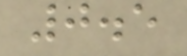0.5
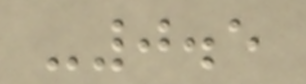-0.5
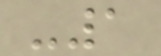-1
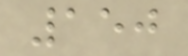150
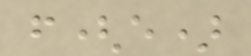f(e)
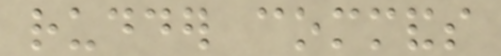rudder commands
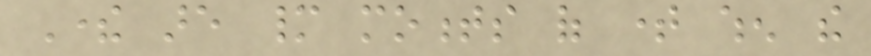There are many moments of time when the
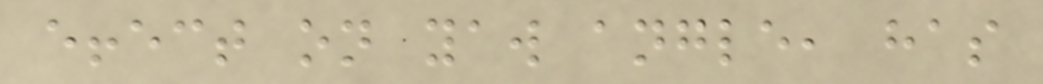effect on yaw angle, has
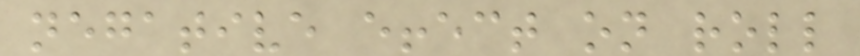negative effect on roll
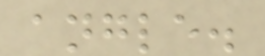angle.
